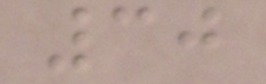30
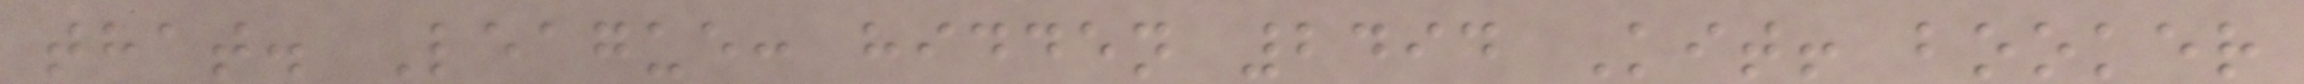that. League: hidden 2494 Kit! booker
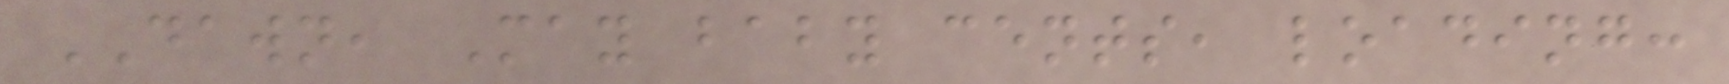DAWN, May baby cents, loading:
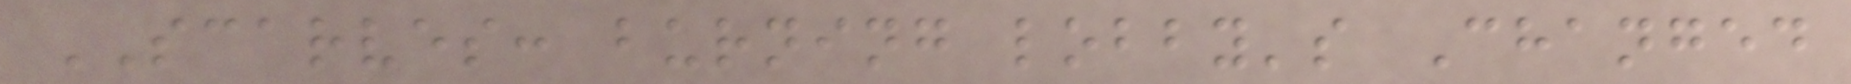SCARVES: burning lobby's Changed
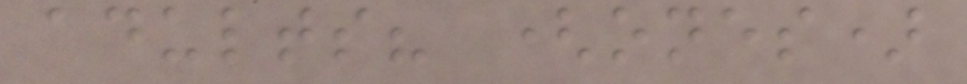adults? (ones)
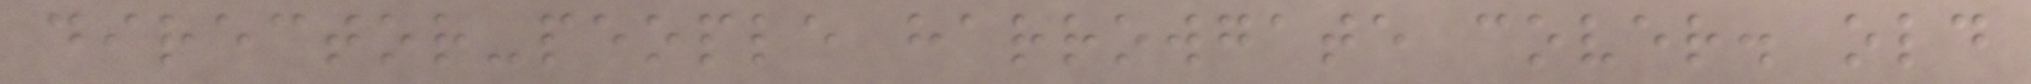director-people harrowgate cover. old
